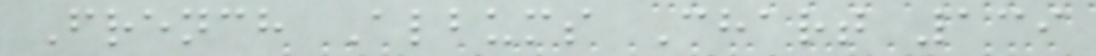French Albums Chart 139
